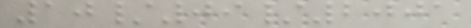10/09/2001
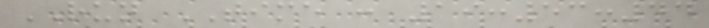RUN TIME : 19:53:44
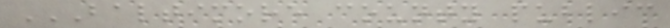BALTIMORE COUNTY PUBLIC
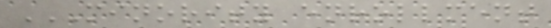MINORITY ENROLLMENT
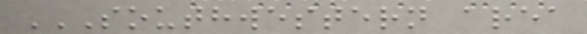SOUTHWESTERN AREA
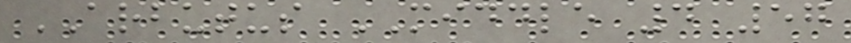ARBUTUS MIDDLE 4 57
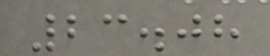23.08
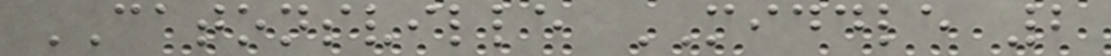CATONSVILLE MIDDLE 2
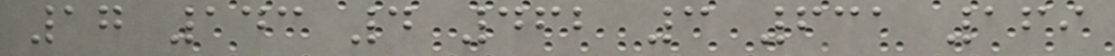17 143 4 462 3 631 169
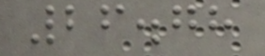26.78
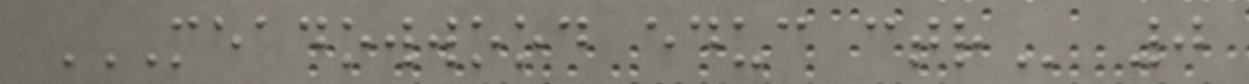MEADOWWOOD EDUC CTR 0
